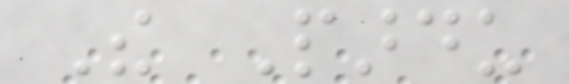The Pardu
